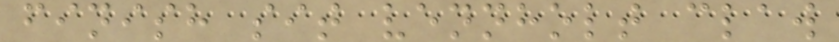finish sit vennholt claw
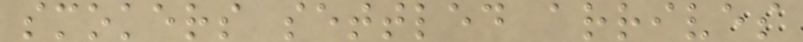smokers settled arrives
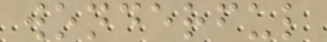wonderful
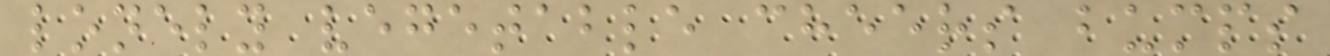lonely vegetable cheers bumps
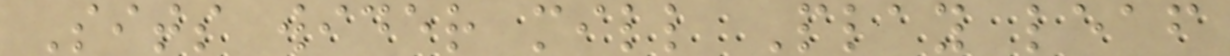Sits wider mill Play leaf
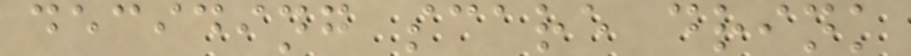deciding scare drink
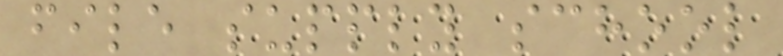file supply school
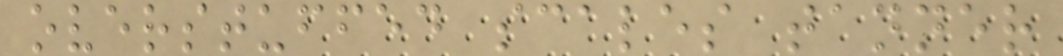overstuffed scales tanner
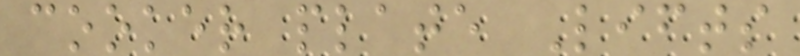cooker plate Lifts
